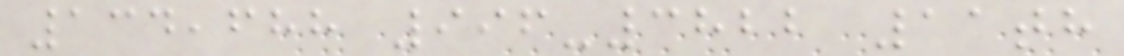134,688 996-3822 11th
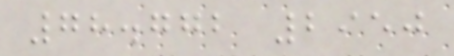78.772 2950
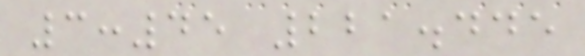3:45 221.445
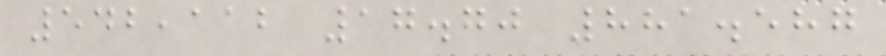542,112 17.70 881.587
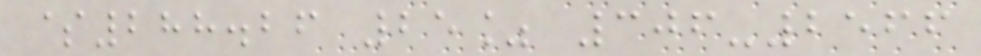$288.26 25% 306-2566
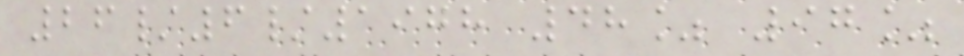26/6/1978 48% 97%
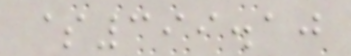$399.10
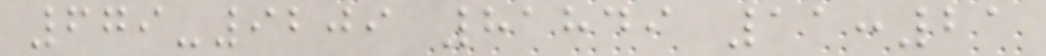679-9209 81849 11:21
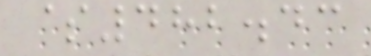$482.43
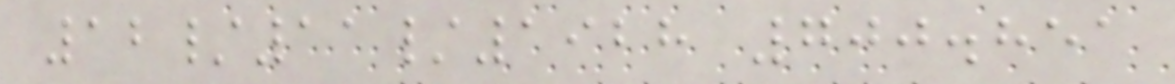12/11/1928 700.851
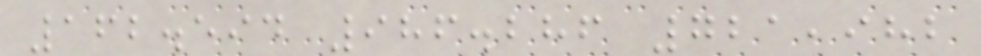162.594 986.286 721,982
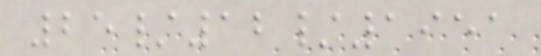25/12/1951
